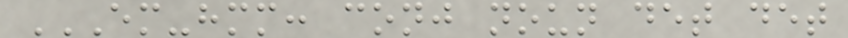EM-HMM: CONJ NOUN DET DET
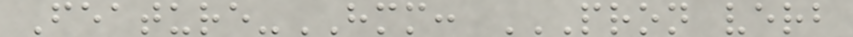Feature-HMM: PRON VERB
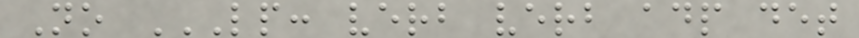No LP: VERB VERB ADP DET
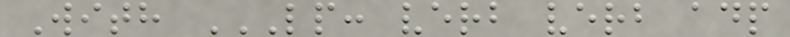With LP: VERB VERB ADP
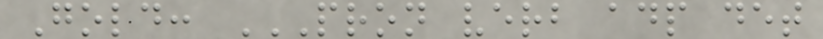Gold: PRON VERB ADP DET
